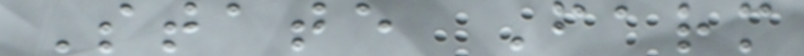State Farm
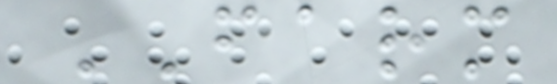FARM
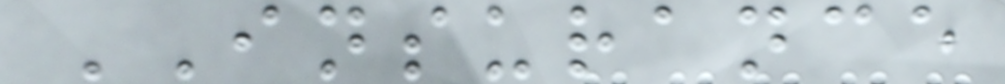INSURANCE
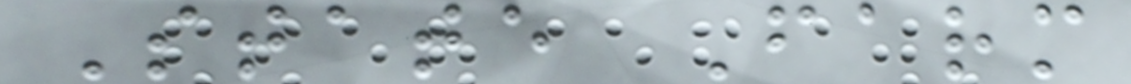State Farm
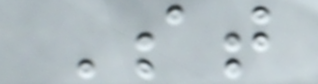St
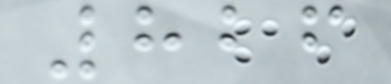826
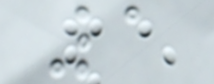1
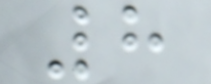8
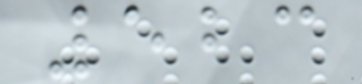523
